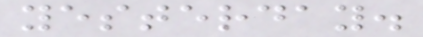yesterday.
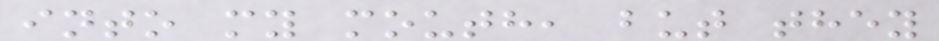into my mouth, but they
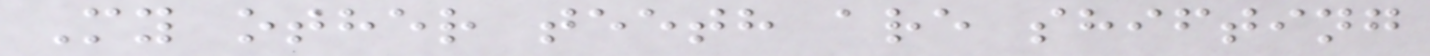My other teeth are shifting
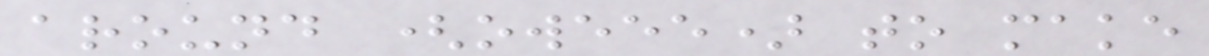around (oweee) to make
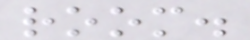room.
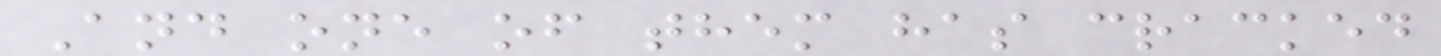And one of them has cracked
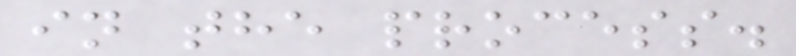in the process.
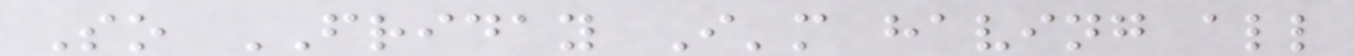So FRIDAY I'm having all
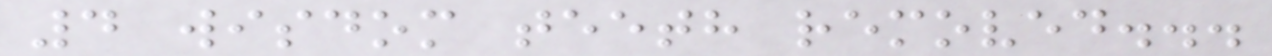4 wisdom teeth removed...
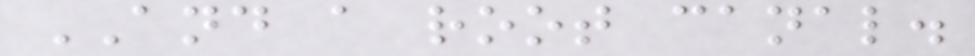AND a root canal.
